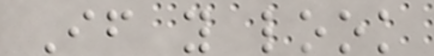If you look
